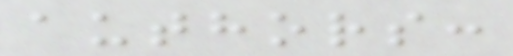authors:
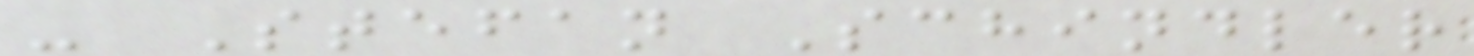- Stefan Schindler
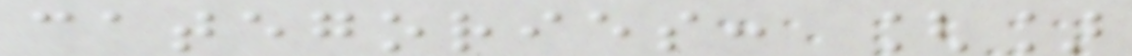categories: []
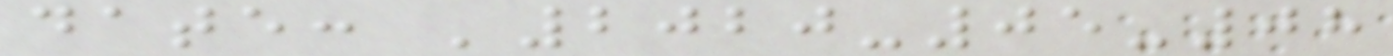date: '2020-05-08
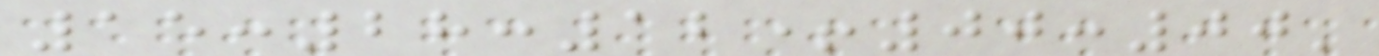15:28:12+00:00'
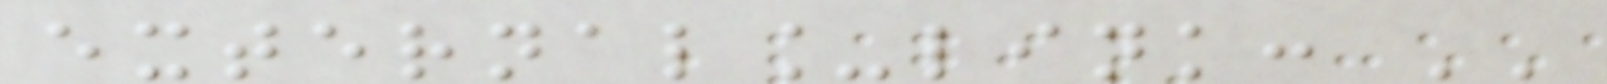external_link: ''
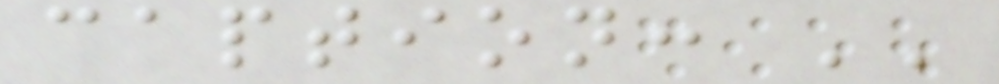caption: ''
